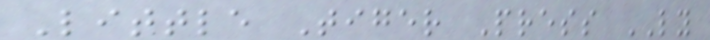Little Tiger Press LY
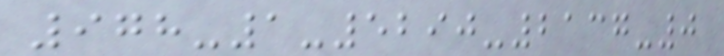978-1-5290-2137-0
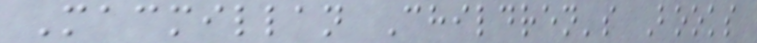Macmillan Children's Books
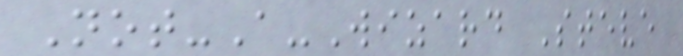Not-A-Wizard Steve
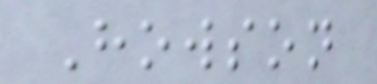Howson
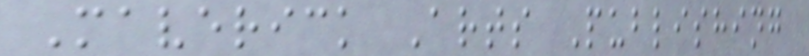Maverick Arts Publishing
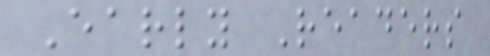Early Readers
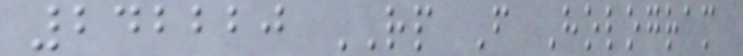242220 RP F Hologram
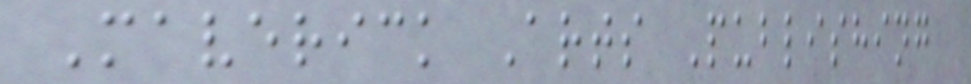Maverick Arts Publishing
